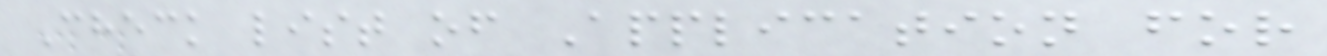Check list of Application for
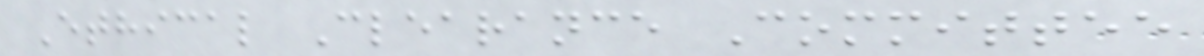Ethical Clearance Committee
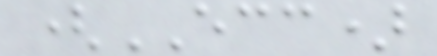(ECC)
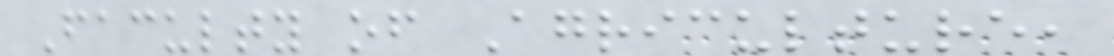Faculty of Agriculture,
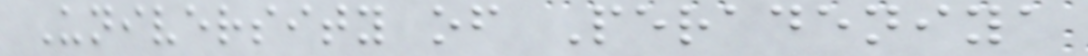University of Peradeniya
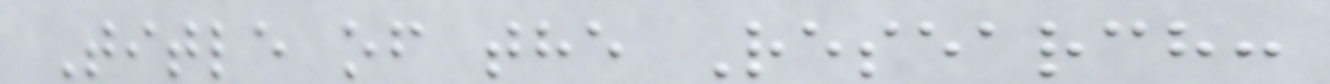Title of the Research:
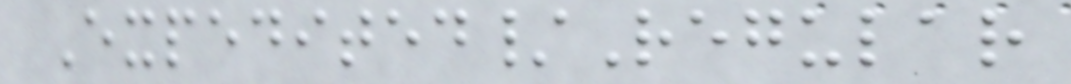Expedited/Regular
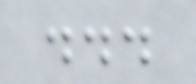...
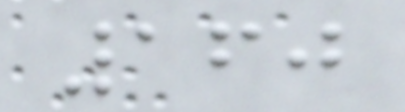160
